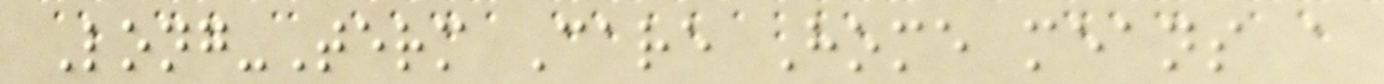Long-Term Care Home means a
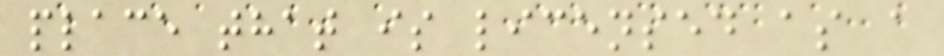place that is licensed as a
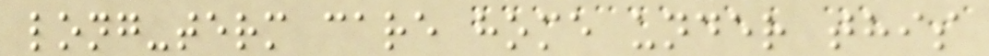long-term care home under this
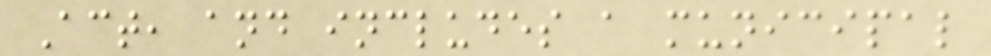Act, and includes a municipal
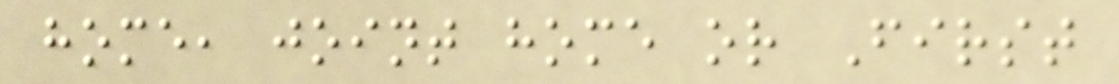home, joint home or First
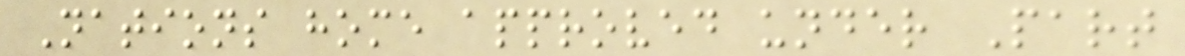Nations home approved under Part
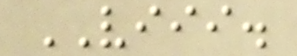VIII.
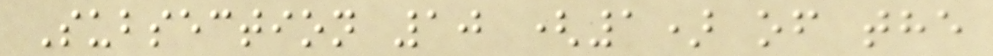Subsection 10 (1) of the
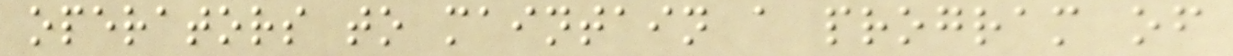operators to maintain a program of
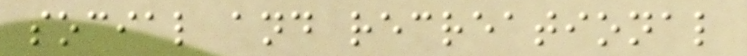social and recreational
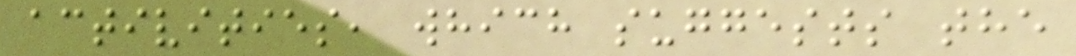activities, which suggests the
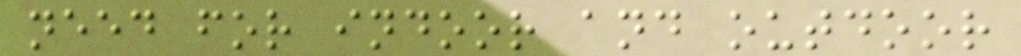need for indoor and outdoor
